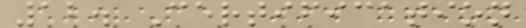12. Certification
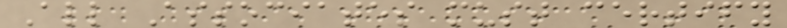All Associates must certify
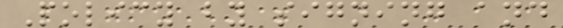Policy by signing and
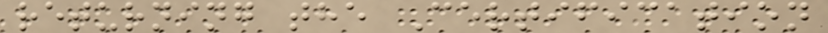returning the Certification
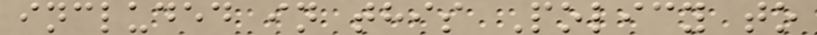included in this Policy to
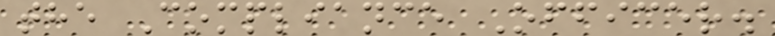the Compliance Officer.
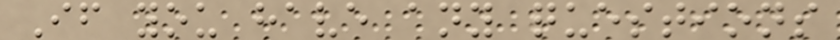If you have any questions
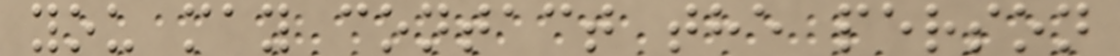you may contact the person
